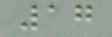17
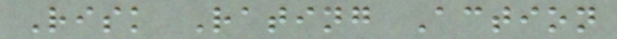Risk Rating Action
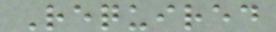Required
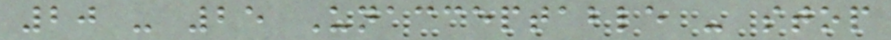20 - 25 Unacceptable - stop
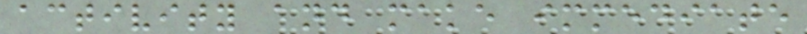activity and make immediate
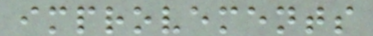improvements
